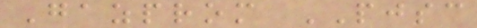Gazprom PJSC
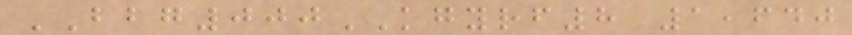BBG000KGYRF8 1,640
